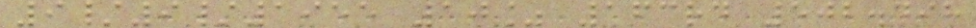9/9/1955 10% 163rd 502.498
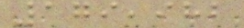179,982
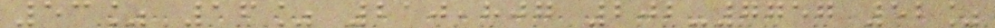53% 16% 210,807 202-7757 52%
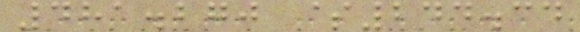481.270 $244.34
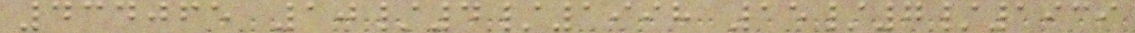434065 10/4/1998 15/7/1939
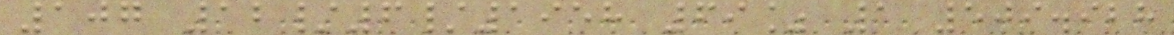107 12/6/1958 69% 1 509.928
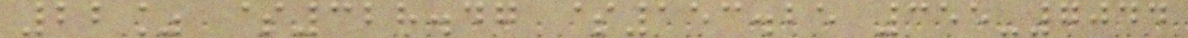22% $328.47 $153.25 355-7044
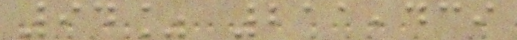94% 211,439
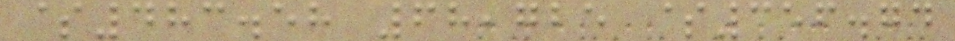$483.58 68,725 $356.74
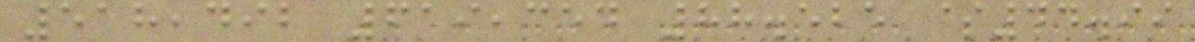518,492 619,354 88.525 $44.99
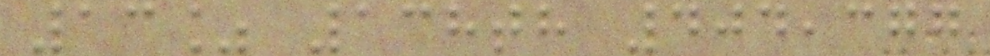13% 138th 404,377
